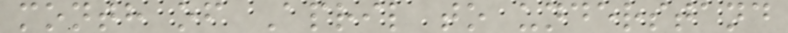month of April to understand
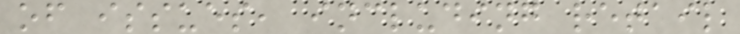of issues, including retail
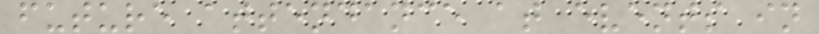future attendance at events in
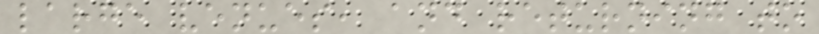large venues, and returning to
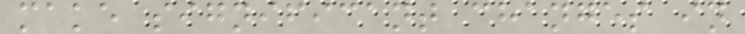make significant changes in
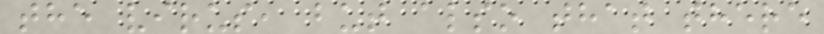the virus, but also that there
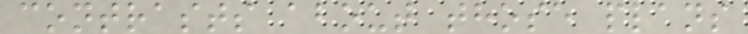contrasts about those plans
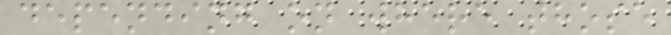depending on where those
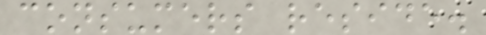consumers reside.
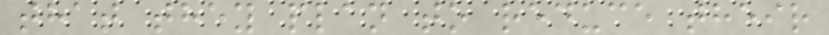that they plan to reduce their
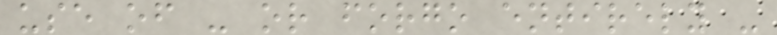use of - or forgo entirely -
